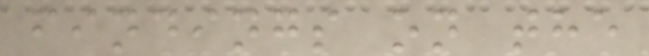findings on the
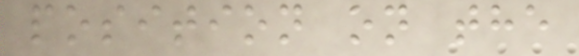position on the
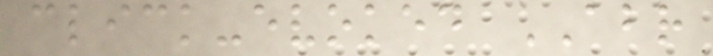click-evoked ABR
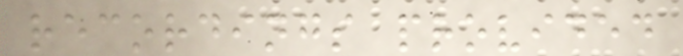recordings provided
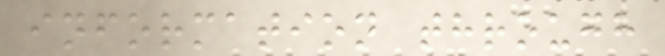information through
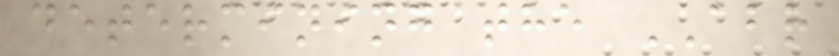determining the ABR
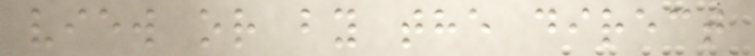view or by the direct
